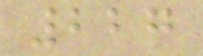227
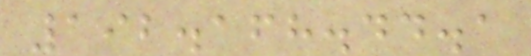192.168.44.1
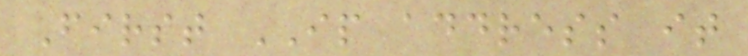First IP address it
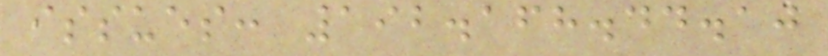issues: 192.168.44.10
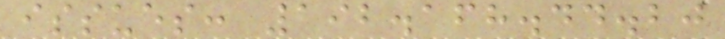issues: 192.168.44.20
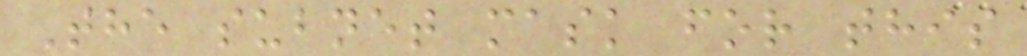The subnet mask for this
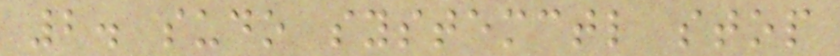2. sudo systemctl stop
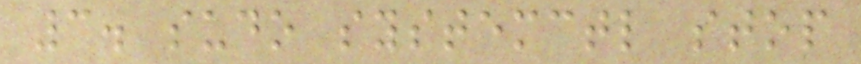3. sudo systemctl stop
